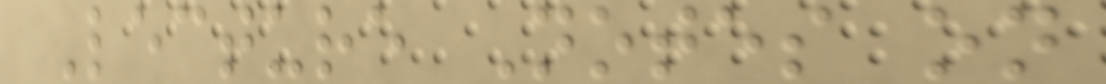Lecture Notes on
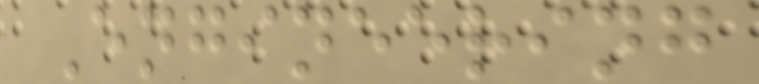Engineering
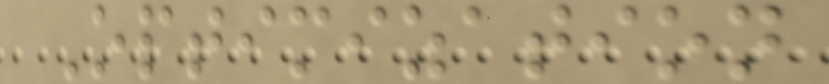Optimization
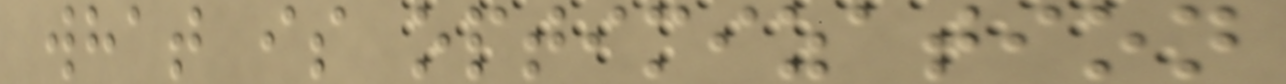what is optimization
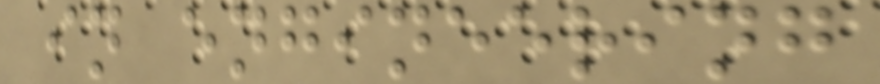in engineering
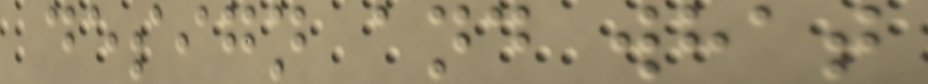design and what
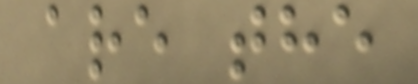are the
